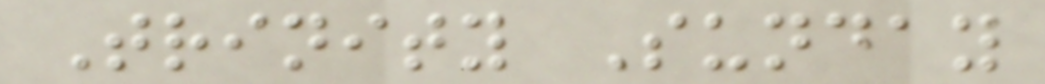Trinity Sunday
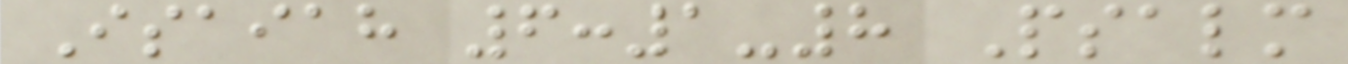Isaiah 6:1-8 Psalm
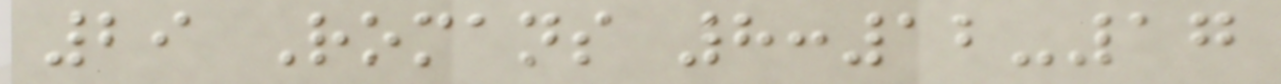29 Romans 8:12-17
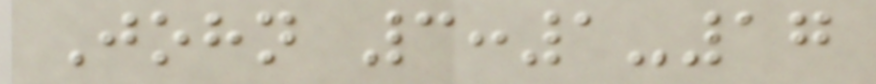John 3:1-17
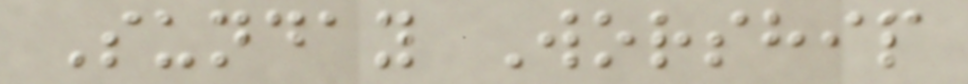Sunday Worship
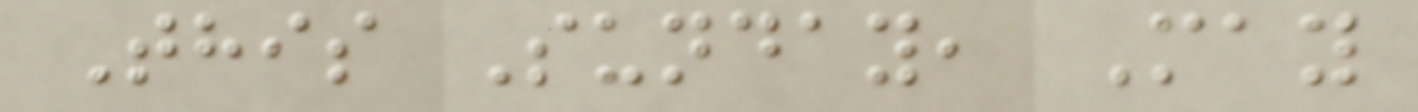This Sunday, May
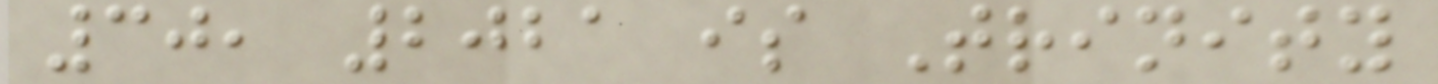30, 2021 is Trinity
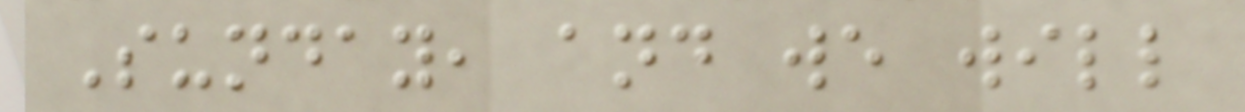Sunday, and we will
